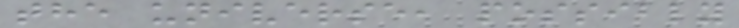the universe, possibly
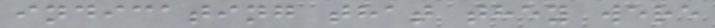indicating that they were
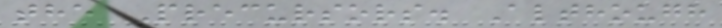the Precursors. Although
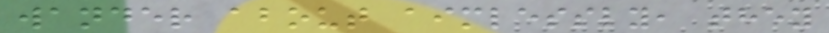wander about aimlessly, they
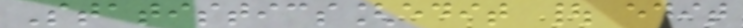Statistics[edit | edit
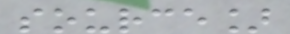source]
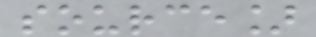source]
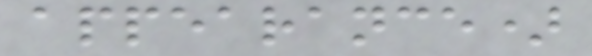appearance)
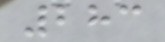283
